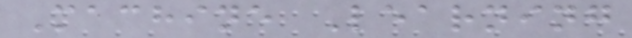Machine Learning
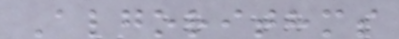Algorithms
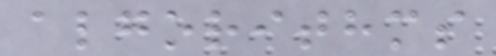algorithms
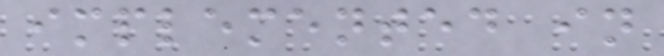implemented in
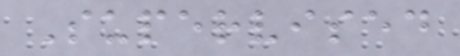Supervised
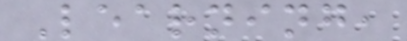Learning,
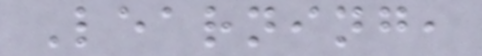Learning,
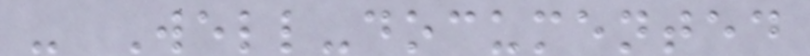- Well-documented
